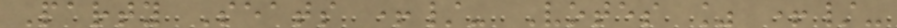Party Seats +/- Votes % +/-
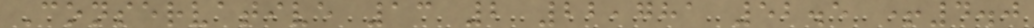Conservative 13 2 22,781 52.5 +4.0
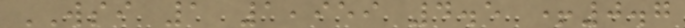WSI 1 1,959 4.5 +0.7
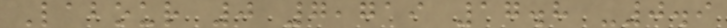Labour 0 7,719 17.8 -0.9
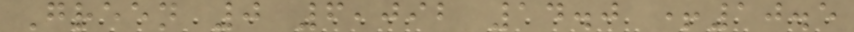Green 0 6,092 14.0 +10.5
